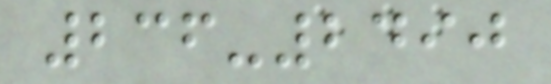236-2490
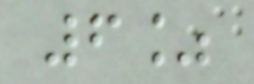6%
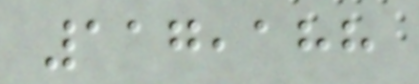117,188
